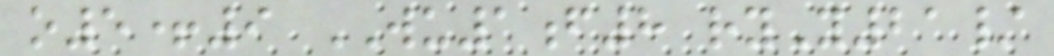o5+9 WU1f8 ryY21/
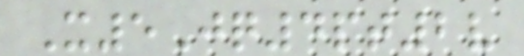X5Jq4pt2v
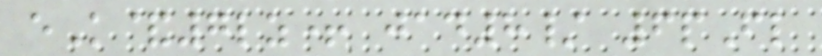eK&7lz+ jad8/ 6pFl
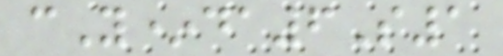cY*da6S1
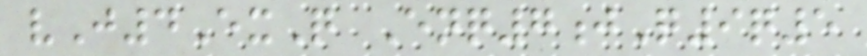vJ4ExQ Enq7jQ9q5
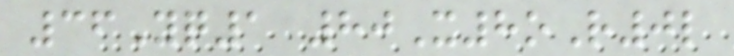36Yq1 80X8oR0l
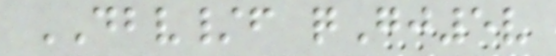DBV/f qGj5v
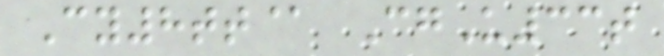Cy8tt@ CgU33t
